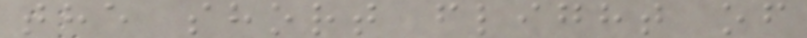the short flight of
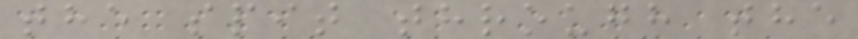the spit through the
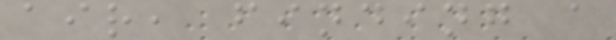air, finding a
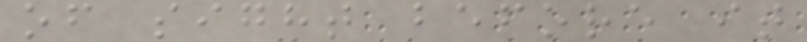of sight before it
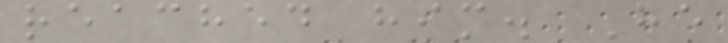reached him. He
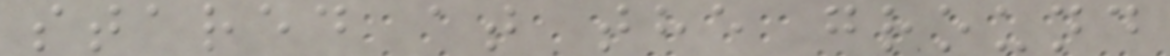stared at the ground
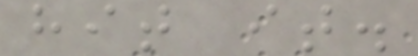hit it.
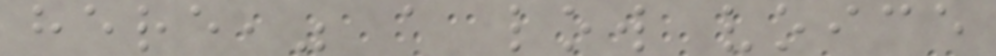here," a low voice
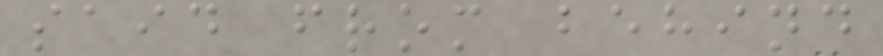said from behind
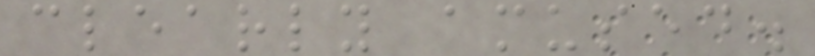clearly amused.
